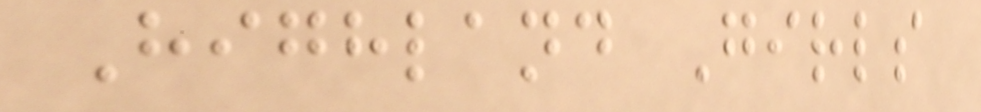Highland Girls
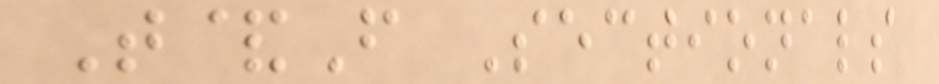T&F Sectionals
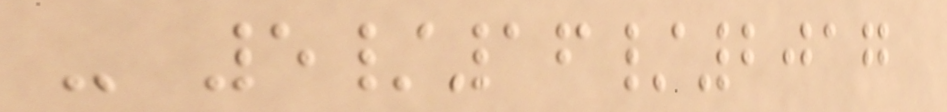- 5/16/2017
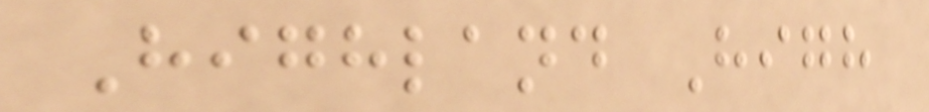Highland High
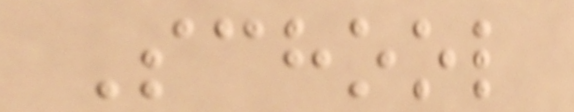School
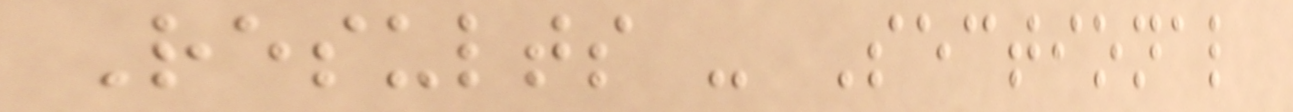Results - Sectional
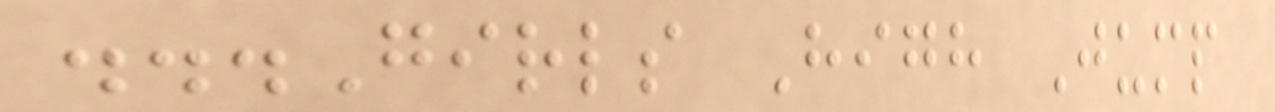...Girls High Jump
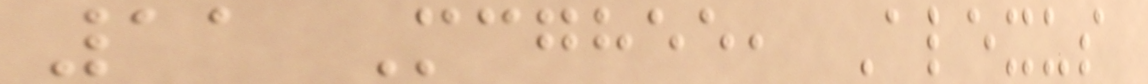11 Mcghee, Alexus
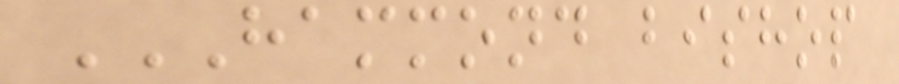HAMMOND BISHOP
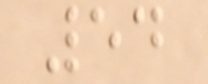54
